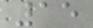15
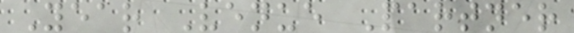Year Venue Partner
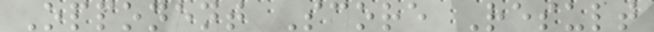Opponent Score Result
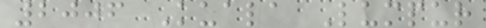2006 Kuala Lumpur
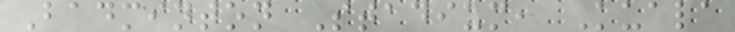Badminton Stadium, Kuala
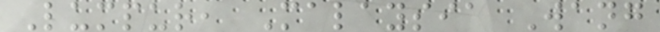Lumpur, Malaysia Wang
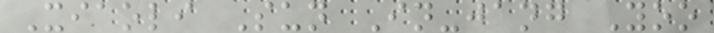Xiaoli Sun In-jang Yoo
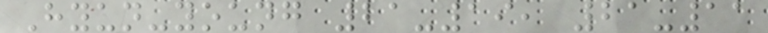Hyun-young 21-19, 21-11
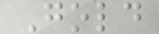Gold
